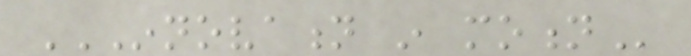INNOVATION IN MOTION
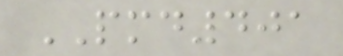PMD401
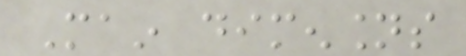Main dimensions
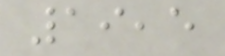19,5
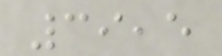39,5
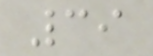39
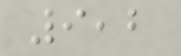9,2
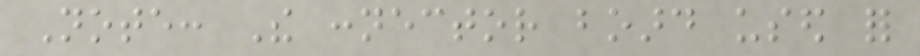Note: The connector board used for
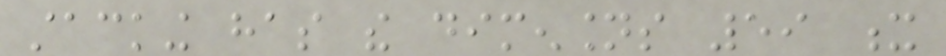stacking has the dimensions 59 x
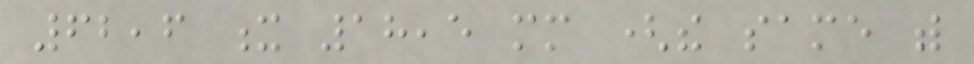62,6 x 18,5 mm (the same with
